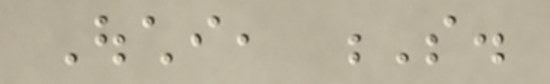Ouchi, S.
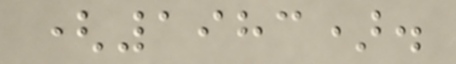(1983).
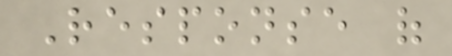Response of
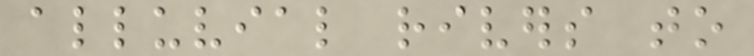alluvial rivers to
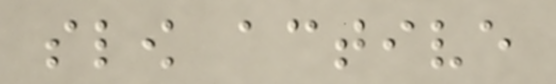slow active
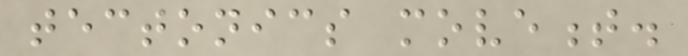tectonics movement.
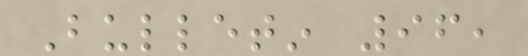Bulletin 96,
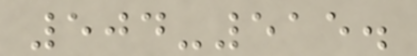504-515.
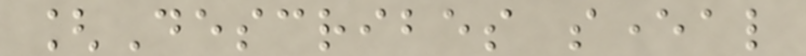[Describes several
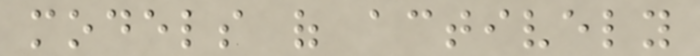models of actively
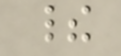their
